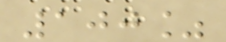100%
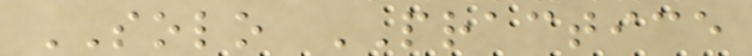SOLO PRACTICE
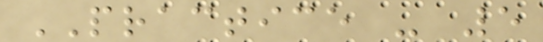PRACTICE - 5
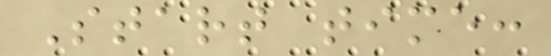Start time:
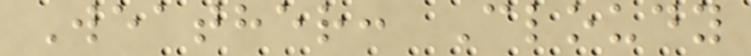Weather: Cloudy
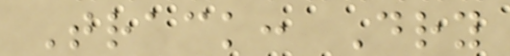Track: Dry
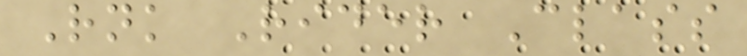Rnk Rider Class
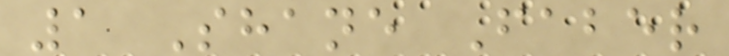1 Shane Faber
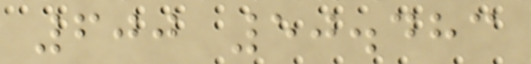600 50.483
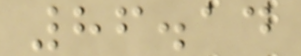86.14
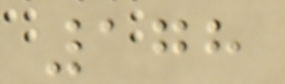178
